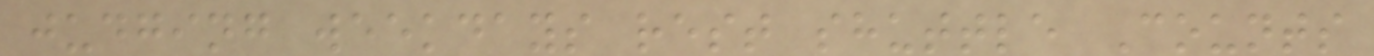judging weekdays rest shuttle Counts
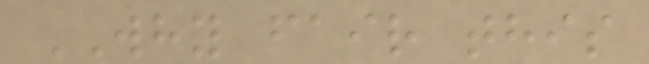WHY fair this
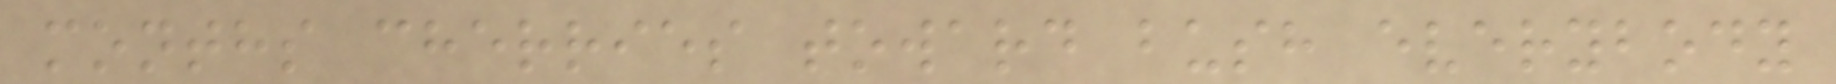months cherries toward bush everybody
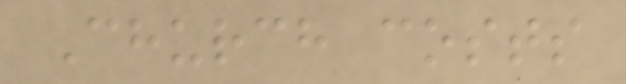Church costs
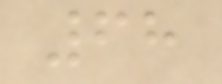68
